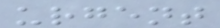urgent
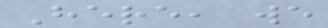Here, we
